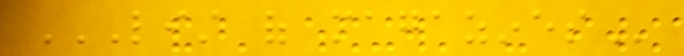LIST OF MAGAZINES
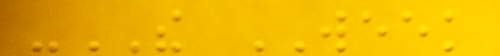-THE WEEK
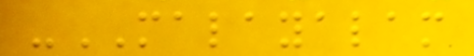-MALAYALAM
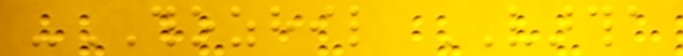-THOZHIL VARTHA
